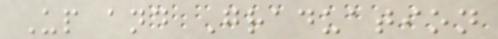Up and Graduation
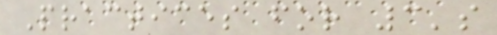Practices for 3's
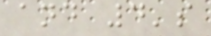and 4's
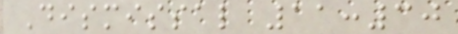Dismissal 11:30
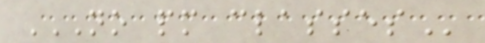NO PM CLASSES
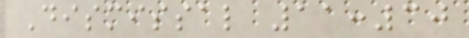Dismissal 11:30
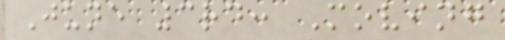June 3rd: Moving
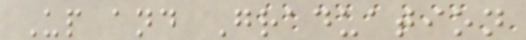Up and Graduation
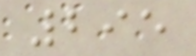295
